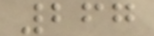267
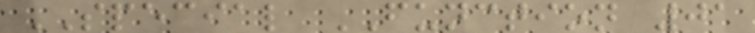SPECIAL FUNCTION 01
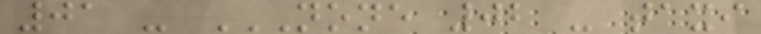01 - NONE 02 - TAXI
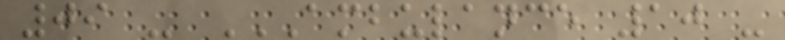09 - AMBULANCE 10 -
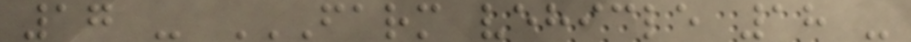17 - FARM VEHICLE 18 -
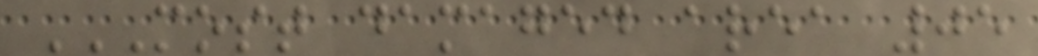MOST DAMAGED AREA 05
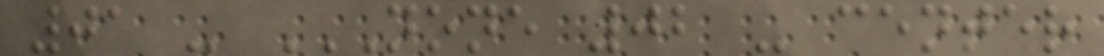01 - NONE 02 - CENTER
